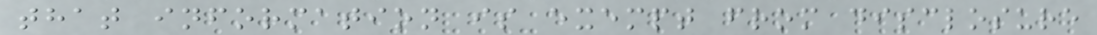that information is exempt from disclosure
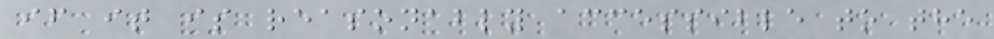if it is reasonably accessible to the
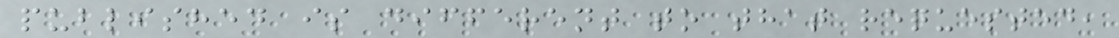published is different to that requested,
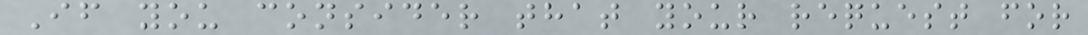If you consider that your request for
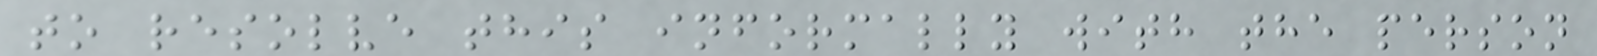to resolve this informally with the person
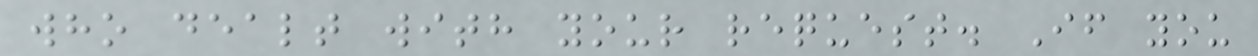who dealt with your request. If you
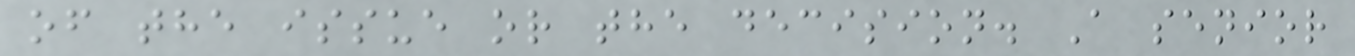of the issue or the decision. A senior
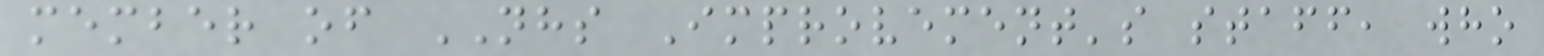member of NHS Improvement's staff, who
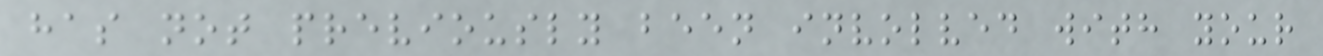has not previously been involved with your
